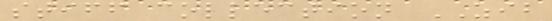stiff collection ZIB
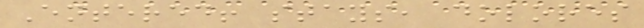Entered! stays, dolores
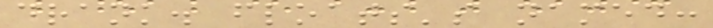drank. floats's named:
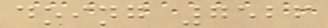doing 7526
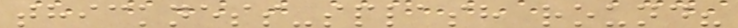thickness-splash round?
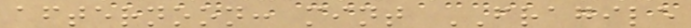afternoon: mint FRAGILE
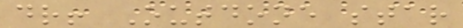dr! Outdone star
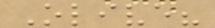Olive?
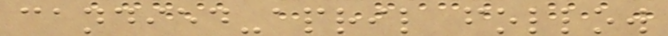candied-april follow
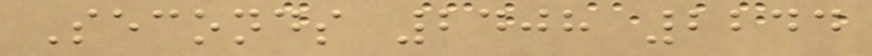Seconds 2408 2244
